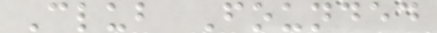Club Founded
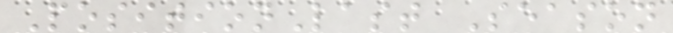PositionLast Season
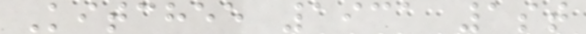Kitchee 1931 1st
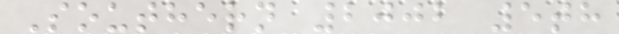Southern 2002 5th
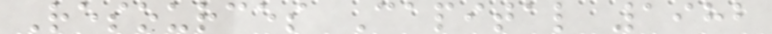Resources Capital 1982
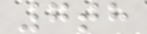7th
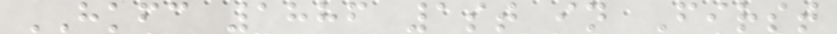HKFC 1886 1st in First
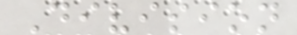Division
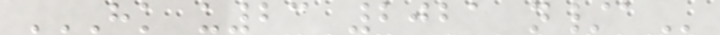HK U23 2021 N/A
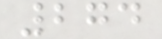274
